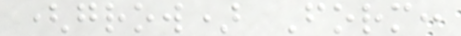(grow) Form:
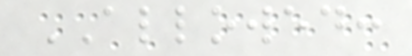ALLOWED:
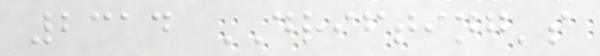2314 DRIFTING's
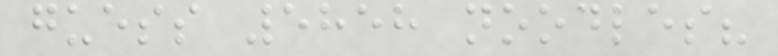guess 5858 noodles?
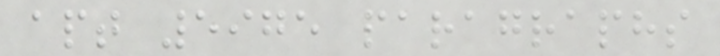apt 5975 paragraphs
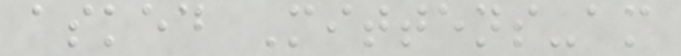asked Mittens-am
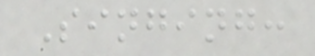Singing:
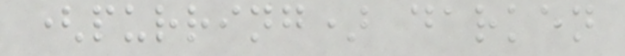(purring) darken
